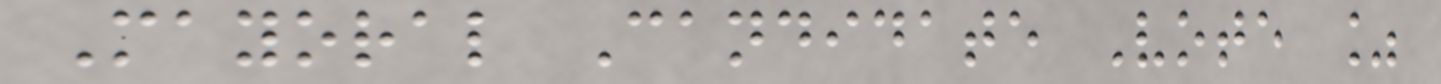Mayoral Candidate Vote %
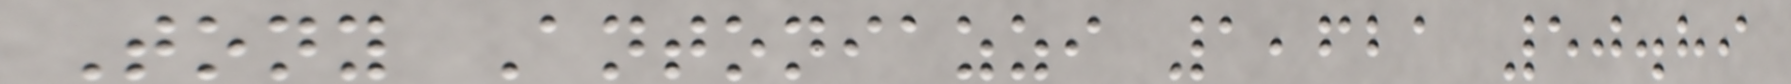Tony Antoniazzi 1,621 50.89
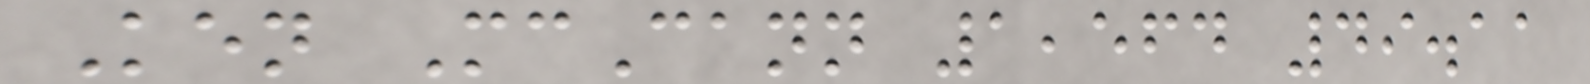Ken McCann 1,564 49.11
